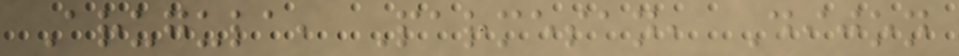Arugula, Parmesan, Dijon
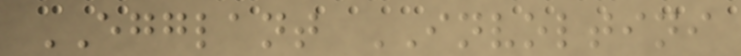EGGLANT INVOLTINI
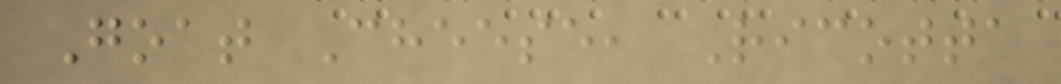Goat Cheese, Ricotta
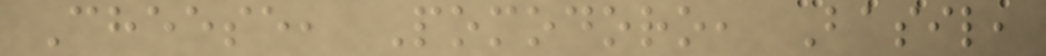Cheese, Pomodoro, Basil,
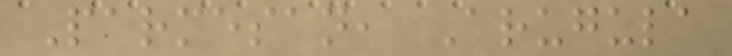Parmesan, Arugula
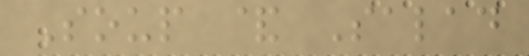Soup & Salad
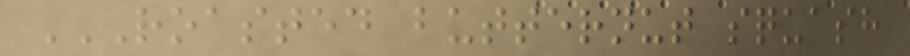ROASTED BUTTERNUT SQUASH
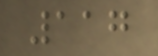117
